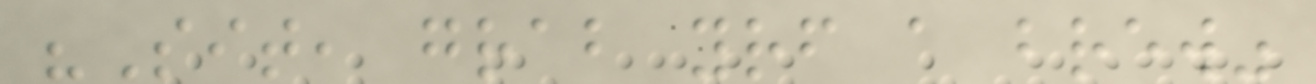"Sit, grab yourself a brew"
